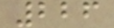226
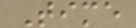Time
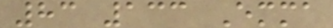83 133 Emma
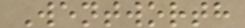Wentworth
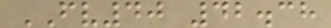FV40 42.38
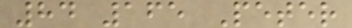84 165 Peter
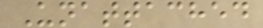Unattached
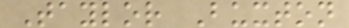Taylor Buxton
